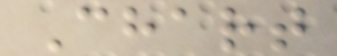Chart
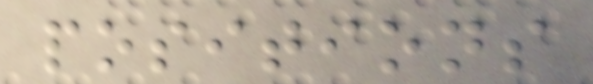positions
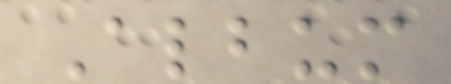Album
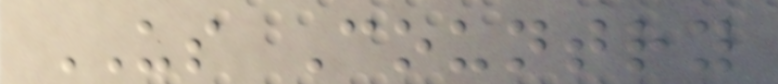US Country
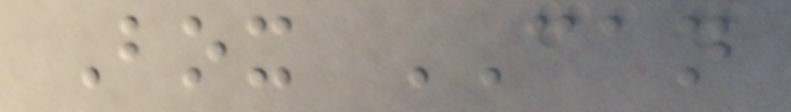Box CAN
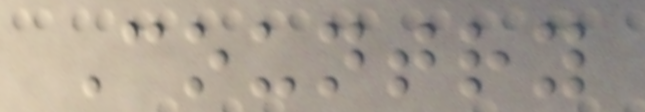Country
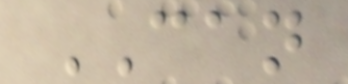CAN
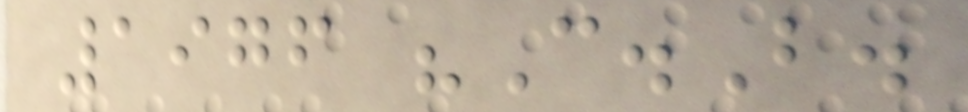1976 "C.B.
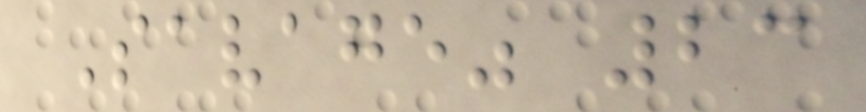Savage" 23
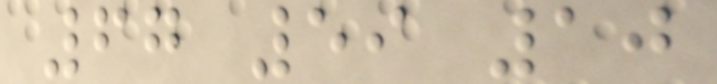67 59 10
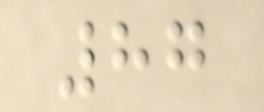87
